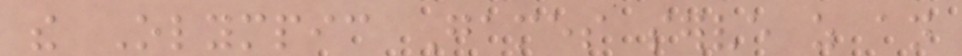the Olympic Games serve as an
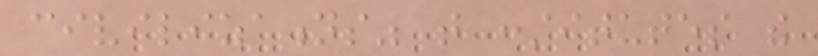civilizations" that constitutes the
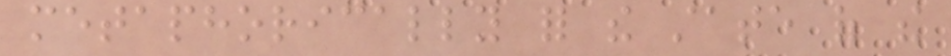metaphorically for the state of the
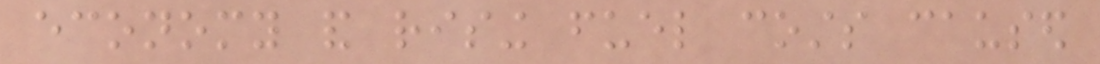economy and rising fuel costs caused
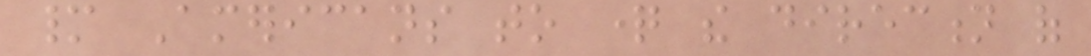many Americans to question the direction of
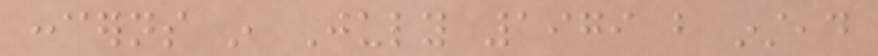concerns in July 1979 but instead
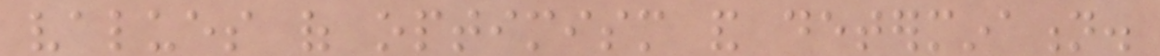values of optimism and determination.
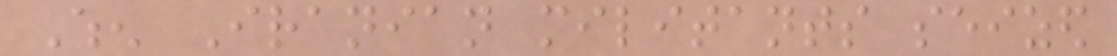When Iranian militants seized
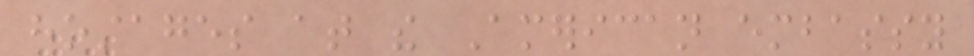hostages at the American embassy
